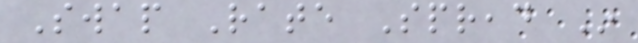Swap Rate Spread In
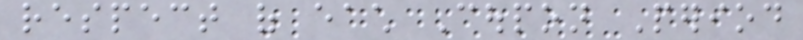respect of each Coupon Period
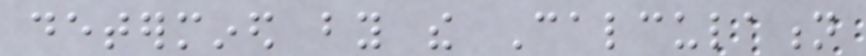determined by the Calculation
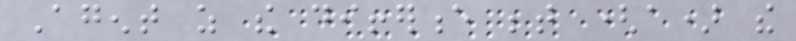Agent as the difference between (a) the
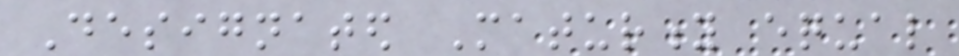Designated Maturity equal
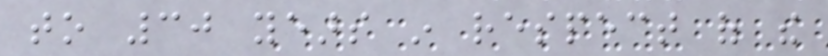to 30 years in respect of the
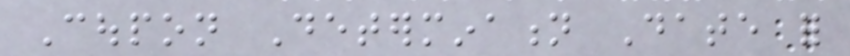Coupon Determination Date for
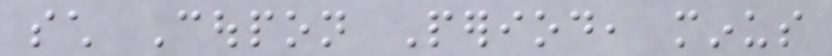such Coupon Period, minus
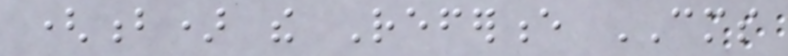(b) the Reference CMS
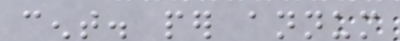cent. per annum
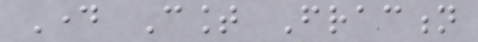Day Count Fraction
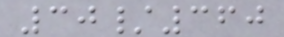30/360
